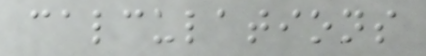calculations
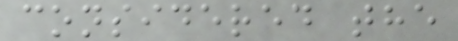considered the
